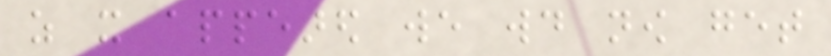as it appeared we would now get
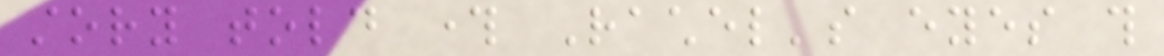story told through Rachel's eyes this
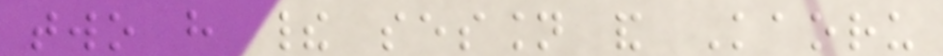two have their session and Kaoru
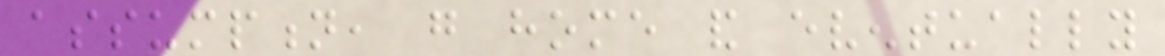assumption, go home and eventually
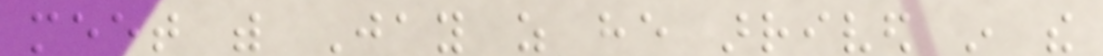meet with Jay as he arrived in the
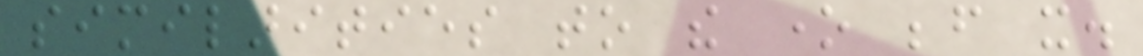similarities to the one before it.
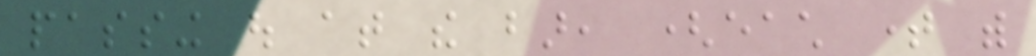passing out at the bar, (each time with
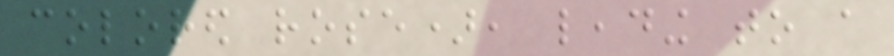colored rose), leading to a
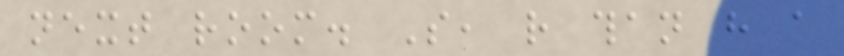next room. So, rather than have a
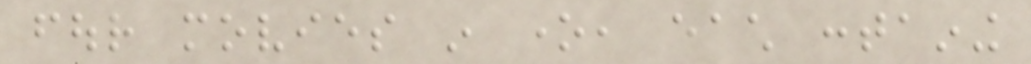four movies in one, each containing
